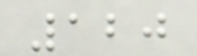120
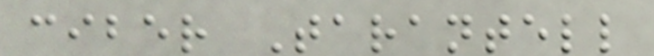ciber Tarantell
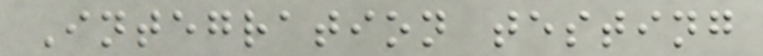Integration testing
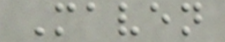Maven
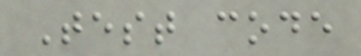Test code
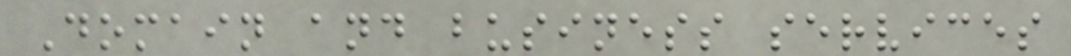Domain and business services
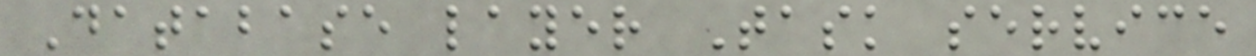Database layer Task service
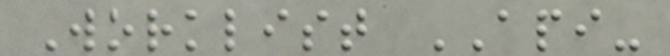Worklist API-
